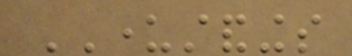UNDERSTANDINGS
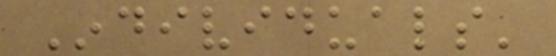Individuals'
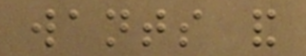wants and
